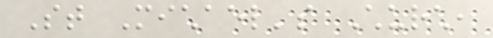St Michael's Church,
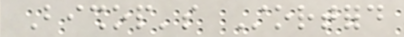Bishop's Stortford
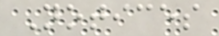Notices
